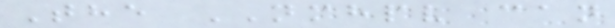The NMHPV can
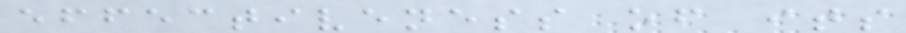effectiveness of its
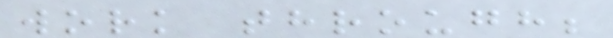work through;
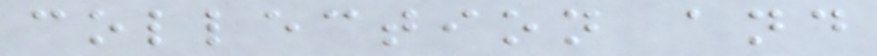collection and
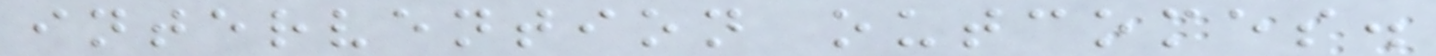intervention outcomes.
